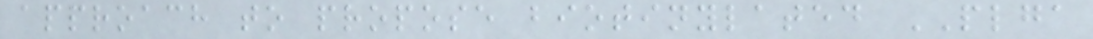approach to propose biotinylated PLGA
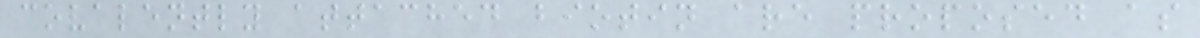covalently attached biotin are proposed as
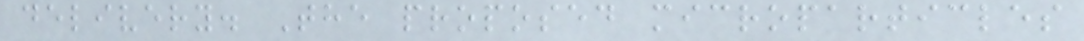delivery. The proposed microparticles
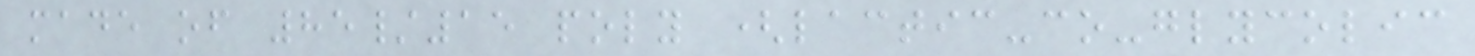made of 85/15 poly (lactic-co-glycolic
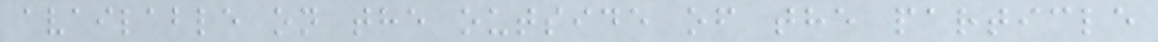available on the outside of the particle
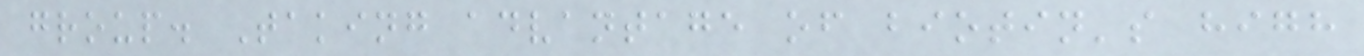group. Taking advantage of biotin's high
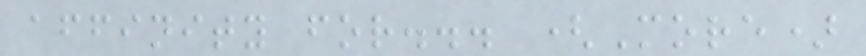affinity for... (More)
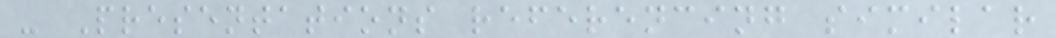- Presentations referencing similar
